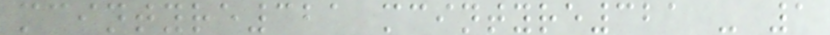mcintyre321 mcintyre321 - 1
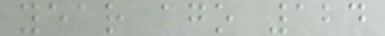year ago 124
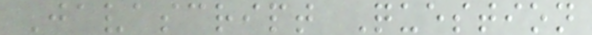Javascript Question
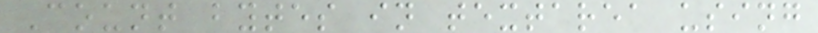Count bytes in textarea using
